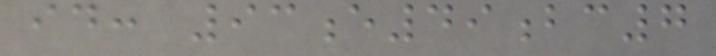id: 93e49bc7
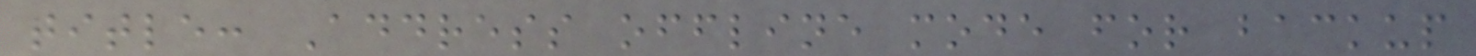title: Address offline mode for backup
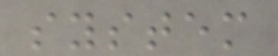system
